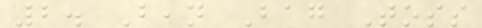2. Bean Bag Toss
